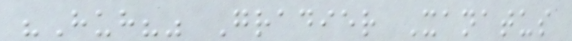"Huh?" Gradier Xanatus
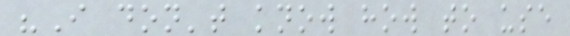"I don't know how to use
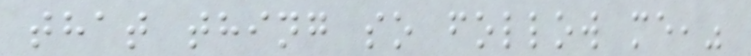that thing so follow me,"
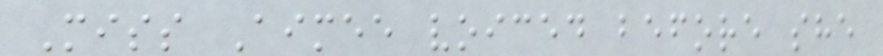Miss Aimee voiced before she
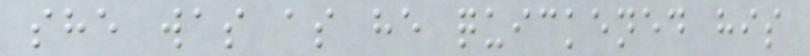she was as he quickened his
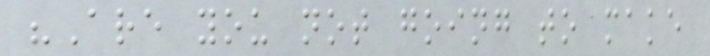"Are you not going to make
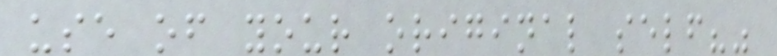use of your original self?"
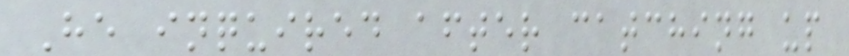He inquired after catching up
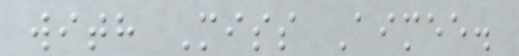with Miss Aimee.
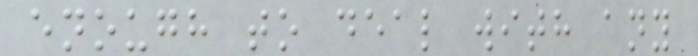enough to deal with any
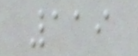119
